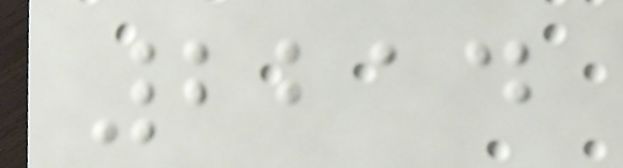2214
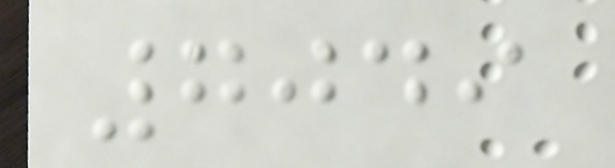7049
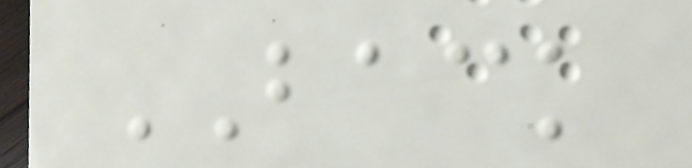BACK
